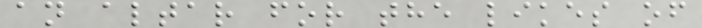an altar for the likes of
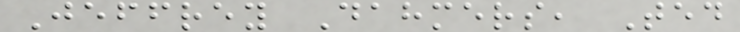Jeffrey Dahmers, Ted
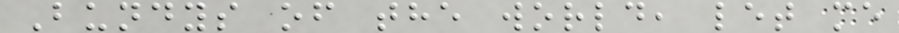Bundys of the world, let me
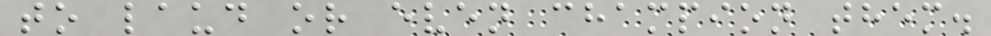to laud or even champion them.
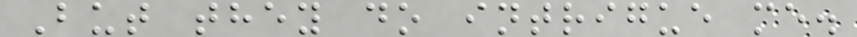But they do intrigue me.
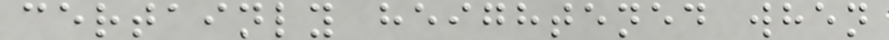certainly heightened when
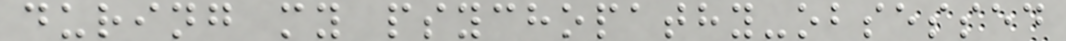during my psychopathy-obsessed
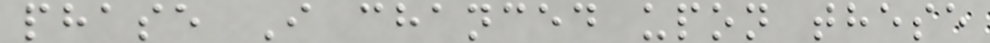phase I chanced upon these
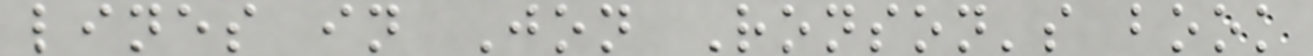lines in Jon Ronson's book
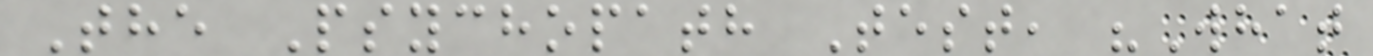The Psychopath Test, "What
